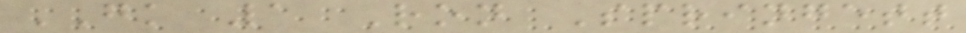GK 1 Ron Springett
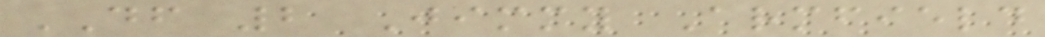DF 2 Jimmy Armfield
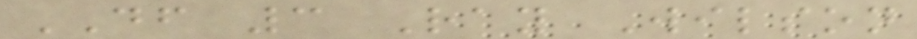DF 3 Ray Wilson
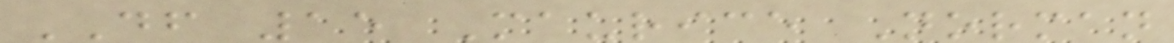DF 15 Maurice Norman
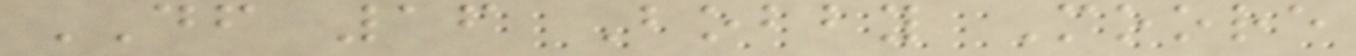DF 16 Bobby Moore
